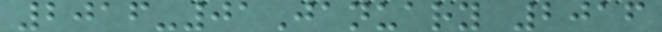2016-01January 2016
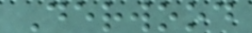Derwood
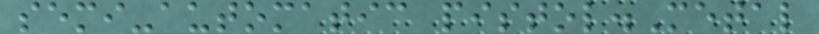semi-automatic pistol.Metal
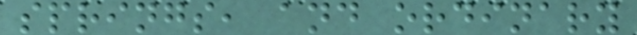springs, and ordinary
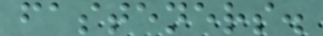fasteners.
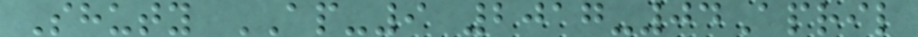Shuty AP-9 2017-04April
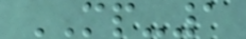MP-1
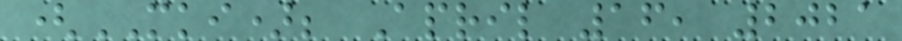(MKI); April 16, 2021
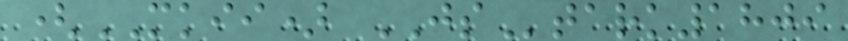(MKII) JStark1809
